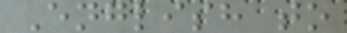English to
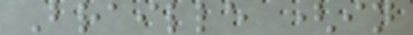Braille (in
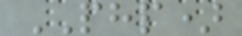PHP)
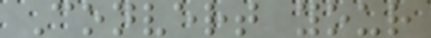Convert your
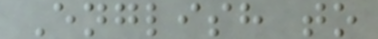English to
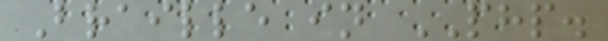Braille in PHP.
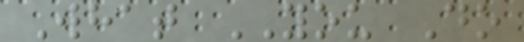What YOU Do
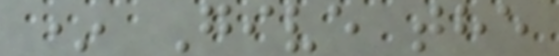* Give the
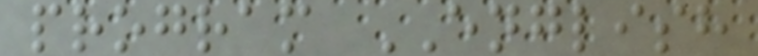program ENGLISH
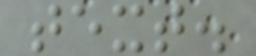text.
